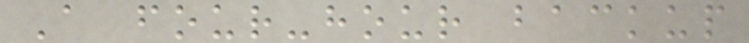A four-hour backup
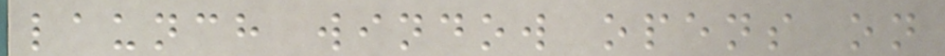launch window opens on
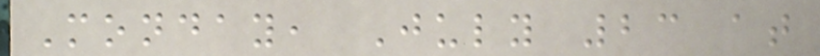Monday, July 23 at
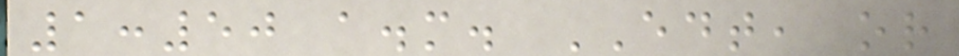1:50 a.m. EDT, or
